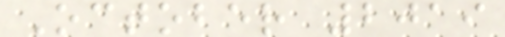October 2019
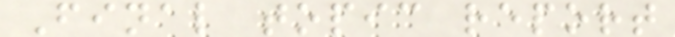Final topic report
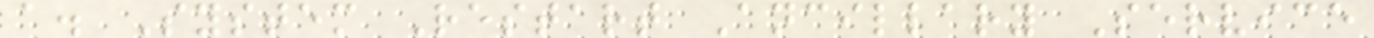a. System Restart Ancillary Service
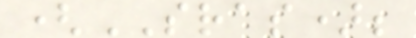(SRAS);
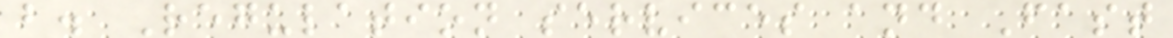b. Regulation services and Fast
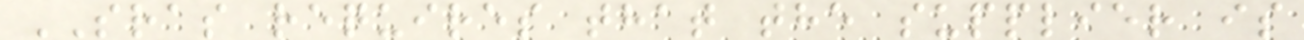SRAS requires that the supplier is
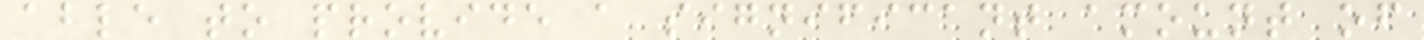able to provide a significant amount of
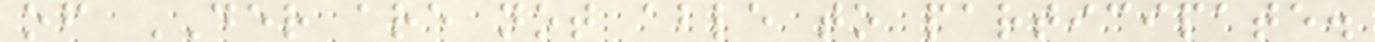of DER are not able to participate.
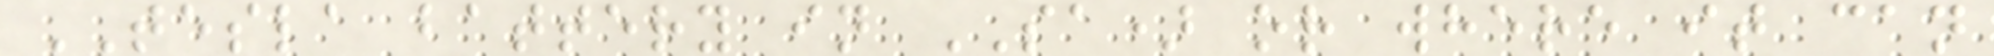TESLA battery in SA) or where it can
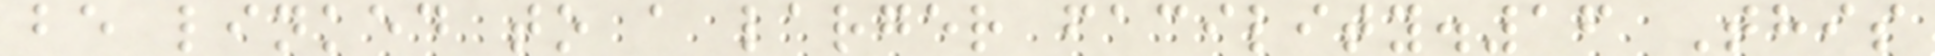be linked to a larger facility.16 This
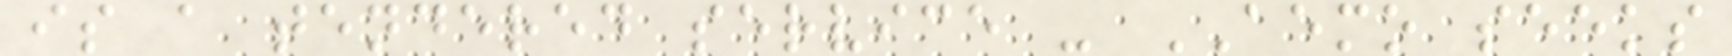is a tendered service - AEMO seeks
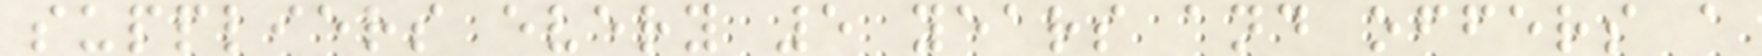suppliers every 5 years and offers a
